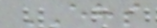EHS
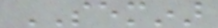SEMINAR
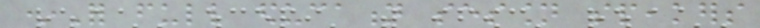*For full education session speakers
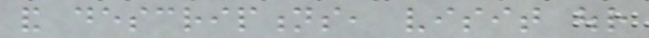and descriptions, visit our
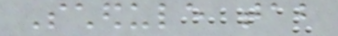Schedule tab
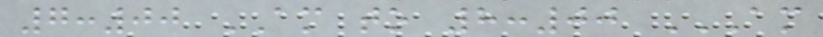7:00 AM to 8:00 AM
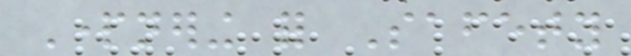Partnering for Safety
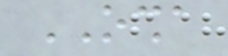OSHA
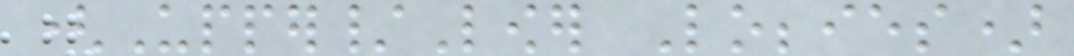(Upper/Lower Lobbies)
